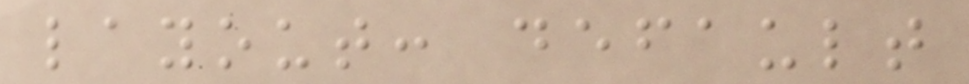layout: default
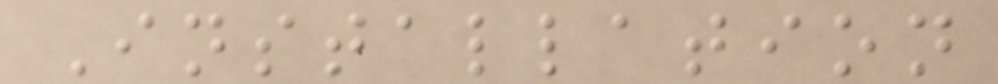Installation
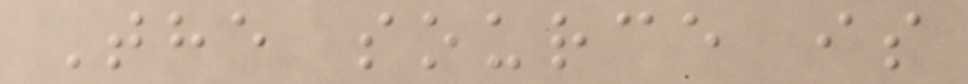The source is
